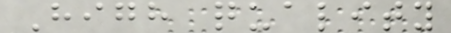High quality
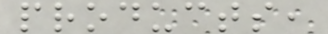products,
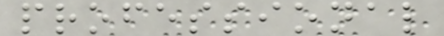professional
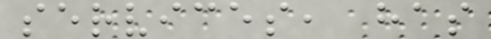services, has
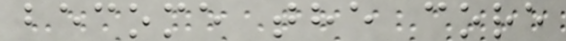become the core
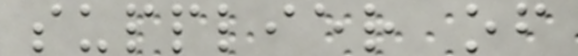supplier of
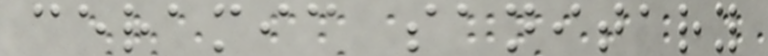ceramic sanitary
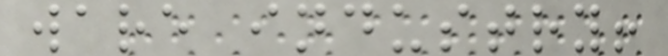ware industry!
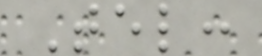Tel:
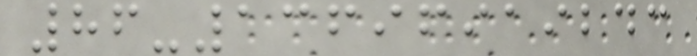86-13696919243
